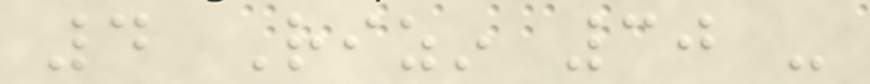4 Rizin 30 -
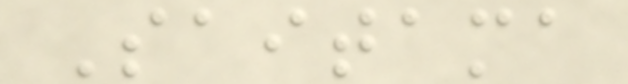Saitama
